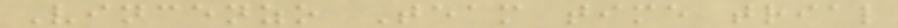Vincenzo Team time trial
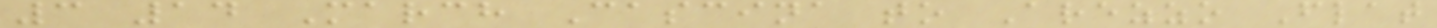3 14 March Cascina to Arezzo Flat
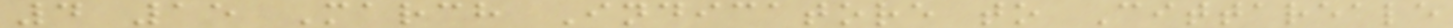4 15 March Indicatore to Cittareale
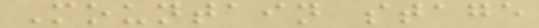Mountain stage
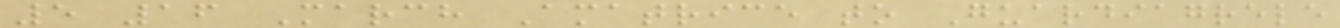5 16 March Amatrice to Guardiagrele
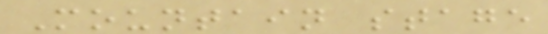Mountain stage
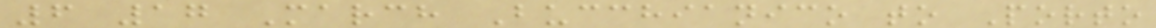6 17 March Bucchianico to Porto
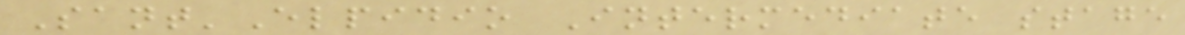Sant'Elpidio Intermediate stage
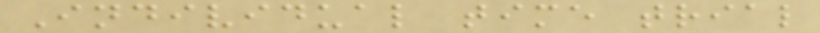Individual time trial
